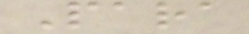Para
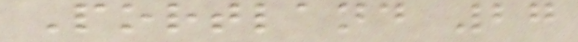Portland 27
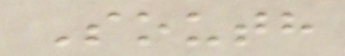South
